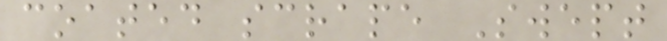coated scrape Swept
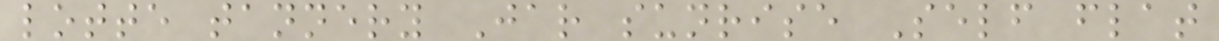lotte tannery Jar sunrise Self flat
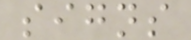signs
